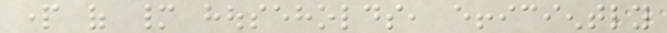part of many households, efficiently
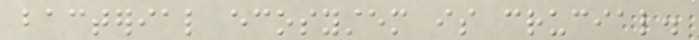bacterial ecosystem is crucial.
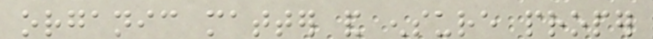organic matter and ensure proper
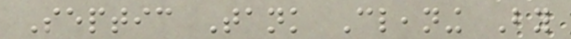Septic Tank Cleaning By
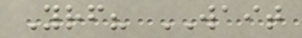Yourself? WAIT
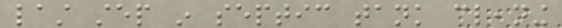last step in septic tank cleaning
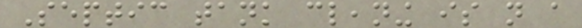Septic tank cleaning is not a
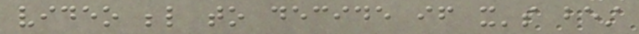video below to decide if it's best
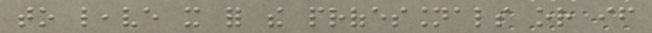to leave it for the professionals or if
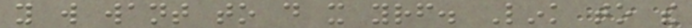you will want to do it yourself. Link to the
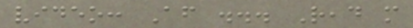video: After ... Read more
